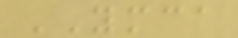YMCA
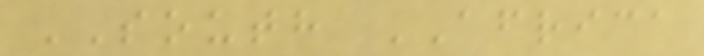SOUTH AFRICA
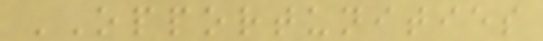OPPORTUNITIES
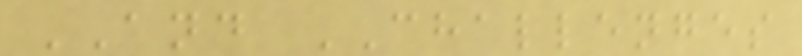AND CHALLENGES
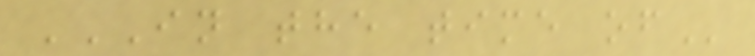IN THE TIME OF
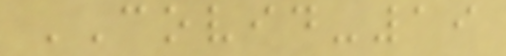COVID-19
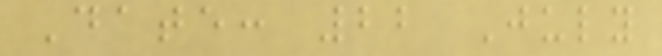Date: 22 July
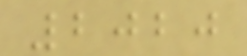2020
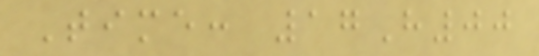Time: 17H00
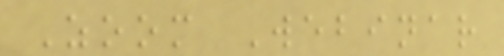Zoom Webinar
